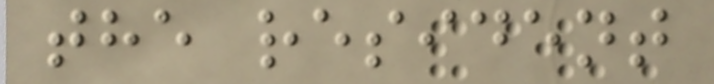the resident
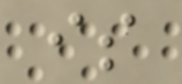is
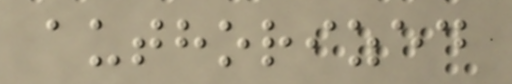authorized
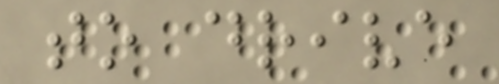to drive
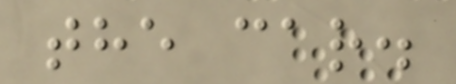the car.
